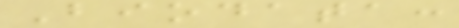Biodata:
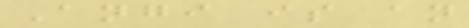Angi is an
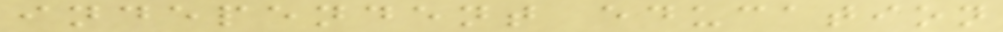independent education
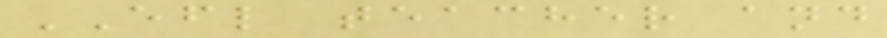EFL teacher and
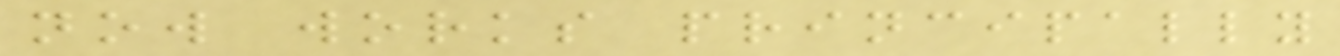now works principally
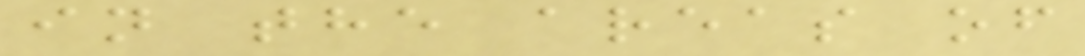in the areas of
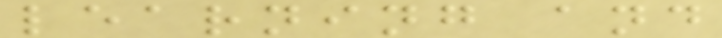learning and
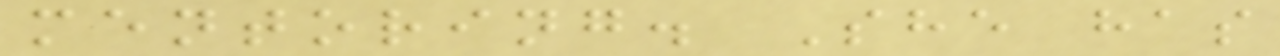mentoring. She has
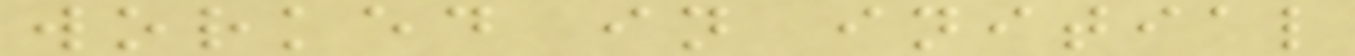worked in initial
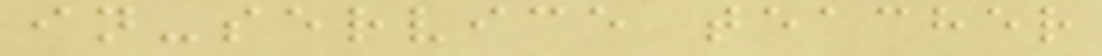in-service teacher
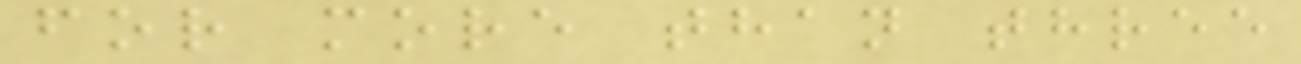for more than three
